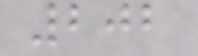202
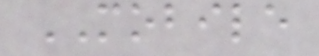MOBILE
